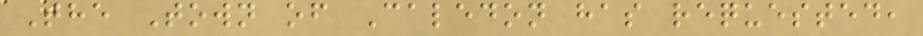The Town of Caledon has requested,
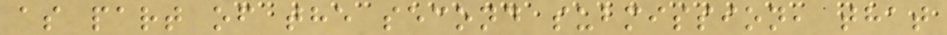as part of the second submission, that
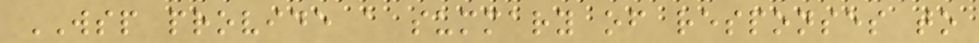WSP provide a summary of responses to
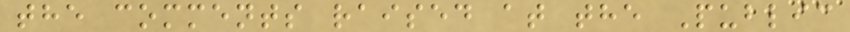the comments raised at the Public
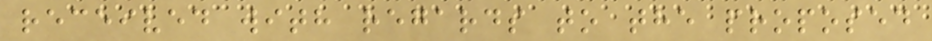received with regards to the proposed
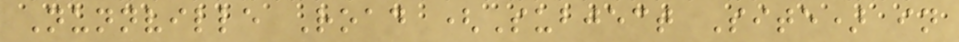Nunnville Road (Subject Site) in
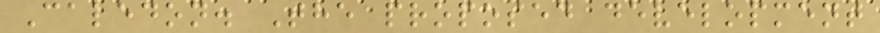Caledon. The proposed development
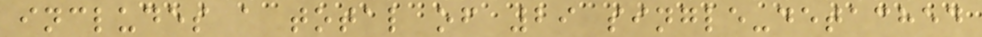includes a total of 29 single-detached
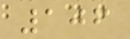106
